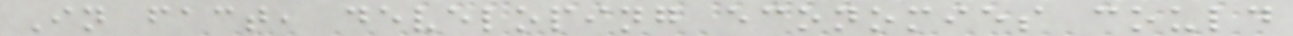In fact, developing economies could
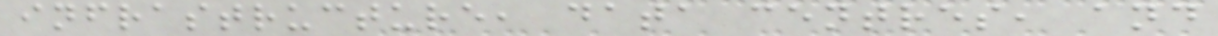infrastructure, data centres, and
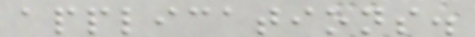applications.
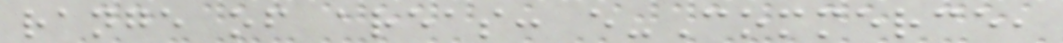range of areas: e-Commerce,
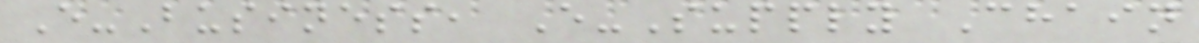E-Business, E-Supply Chain
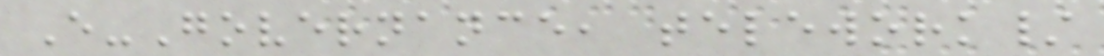E-Governance, telework/
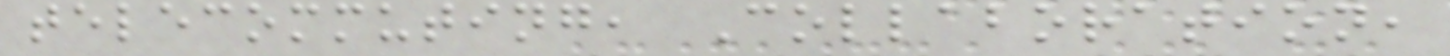telecommuting, Collaboration,
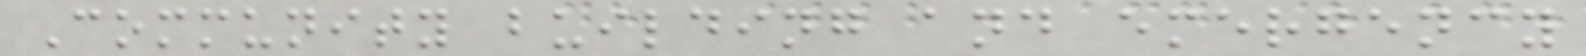Community building and emergency
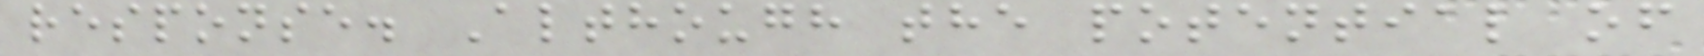response. Although the potential of
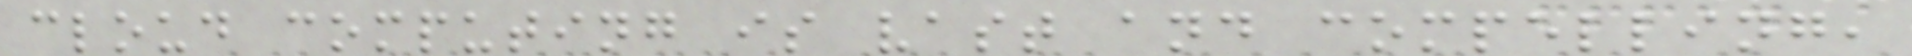cloud computing is vast and compelling,
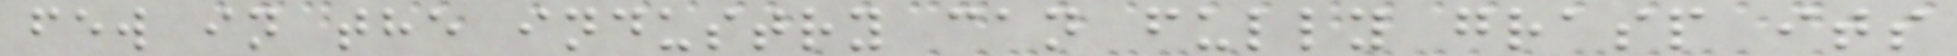few in the industry can fully grasp its
